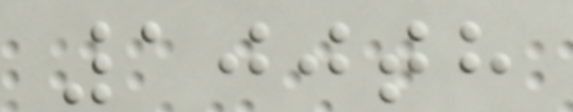100th
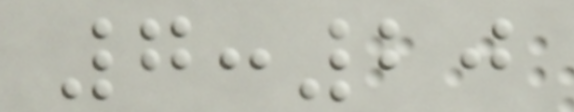7:20
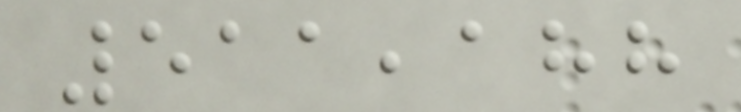511,188
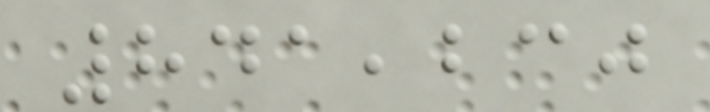841,230
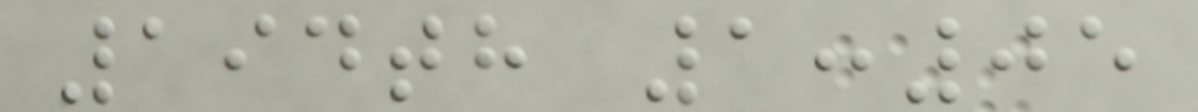194th 1:05
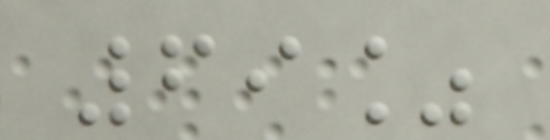69%
